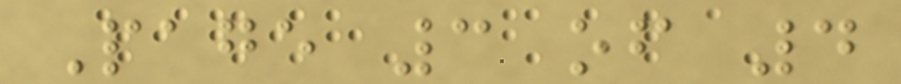Page 3 of 4
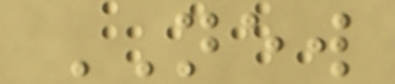NEW
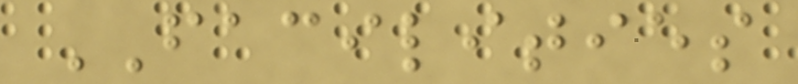FACILITIES
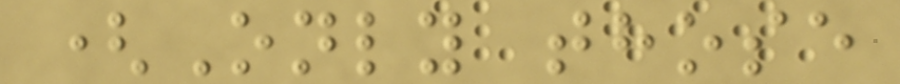(Only those
